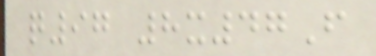q97 8x47F
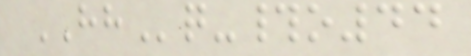HHq-#o44
